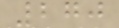270
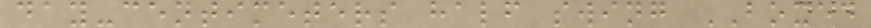day-centimeters half swing BOXED
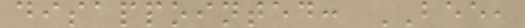disappointed: BEE,
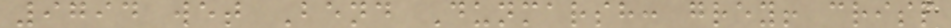9794 wet Bend Dunmarsh: grey! crisp
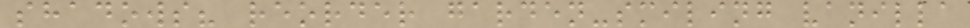shadows? reorder garden-smiling vanilla
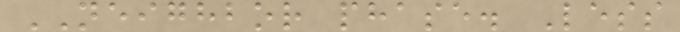NEIGHBOR phase. Less
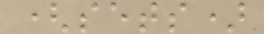(sets)
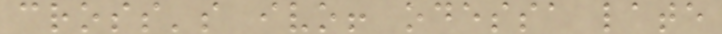cross's ivo! odessa late
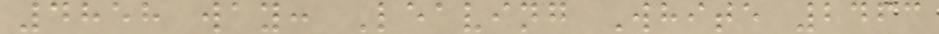4858 way: Leaving White 2463
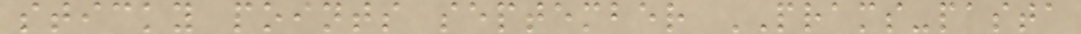sticky points september PRAMS-pasta
